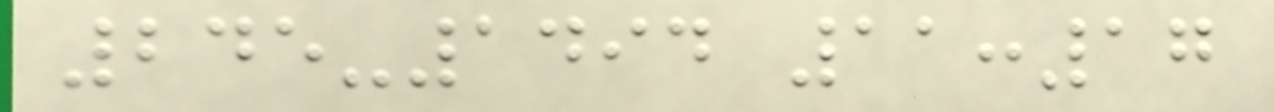245-1494 11:17
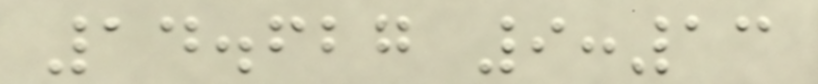14.627 9:13
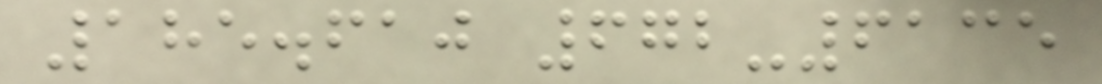185.610 672-6135
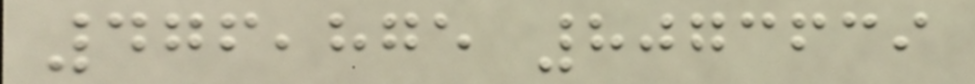476,875 8073639
